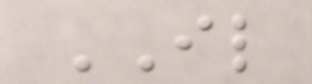IL
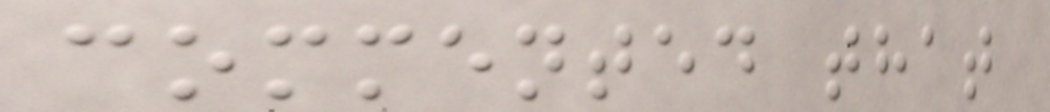commented that
